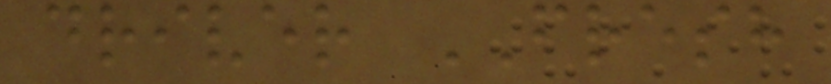driver FRESH
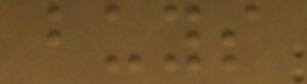buys
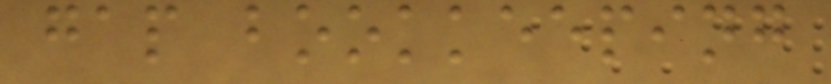gap bookkeeping
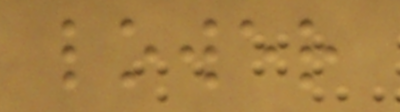lower
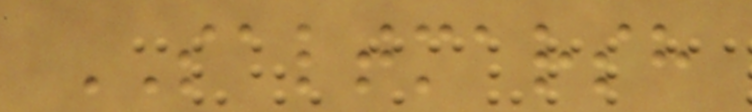SALTMARSH
